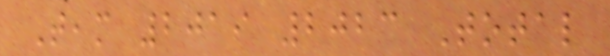Team 2019 2023 Total
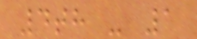4th - 1
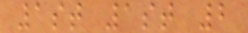1st 1st 2
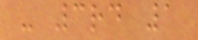- 3rd 1
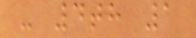- 4th 1
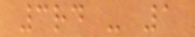3rd - 1
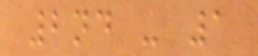2nd - 1
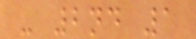- 2nd 1
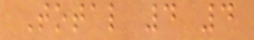Total 4 4
